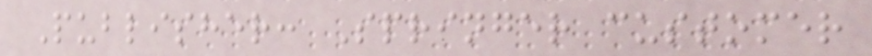Publisher: Springer customer
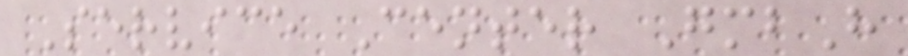Service Center GmbH
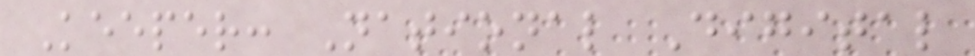Keeper: National Digital
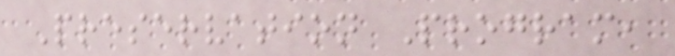Preservation Program,
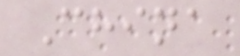China
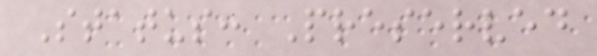Status: Preserved
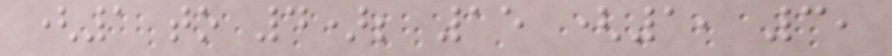(1 to 4); 15 (1, 3,
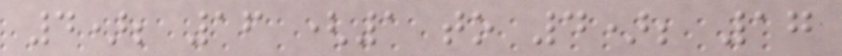4); 16 (1 to 4); 17
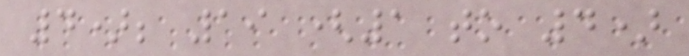4); 19 (1 to 4)
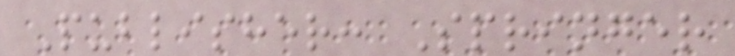Publisher: Springer
